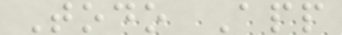Todo App
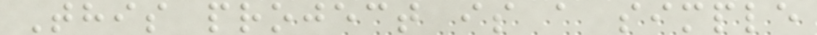This project is a simple
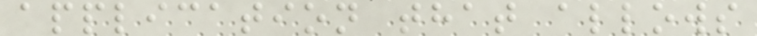application that allows
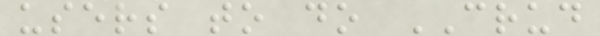users to do CRUD
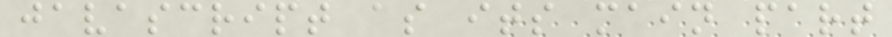javascript as its main part
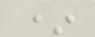*
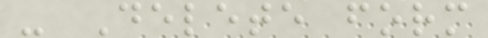- Delete form
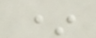*
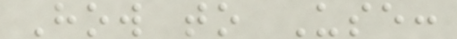How to Use:
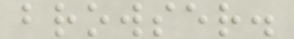browser.
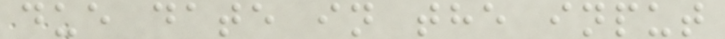due date in the input
